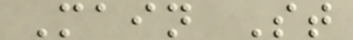Main St
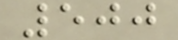500
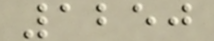1250
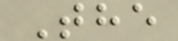The
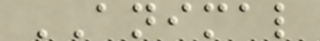ANIMAL
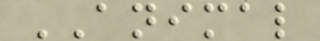ANIMAL
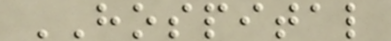HOSPITAL
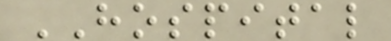HOSPITAL
